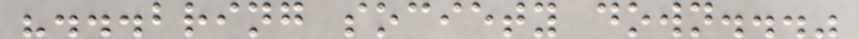"...bring society down..."
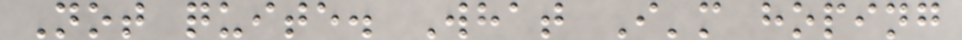Not quite. What I'm hoping
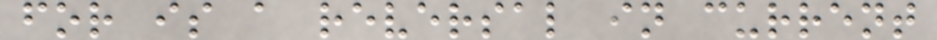for is a reversal in current
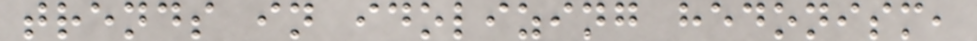trends in idolizing hedonism,
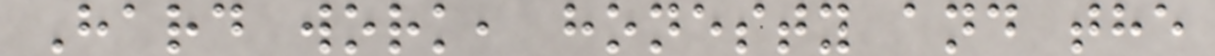Hard work, honesty and the
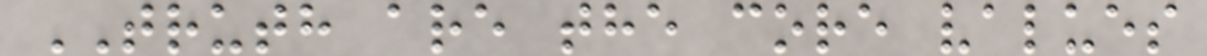TRUTH are the core values
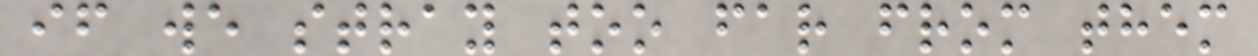if we stray too far from them
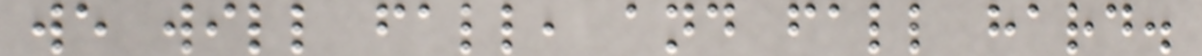we will fall, and fall hard.
